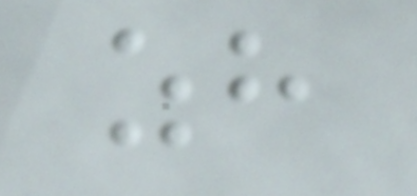zh
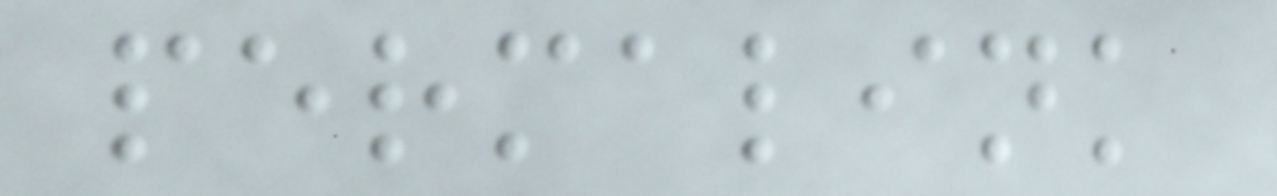permalink
